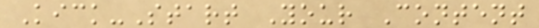Kick-Start Your Content
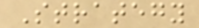Strategy
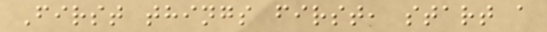First things first, start a
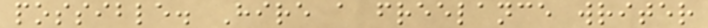possible. Hire a freelance writer
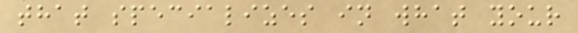that specializes in what your
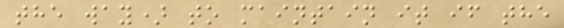the way) to maintain it if the
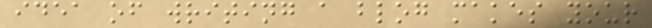idea of writing a blog makes your
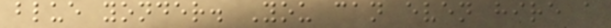blue yonder. You can even hire a
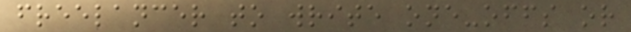freelancer to write one-offs or
